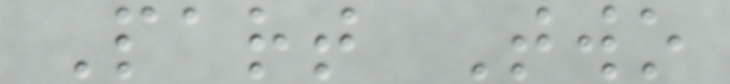Part Two
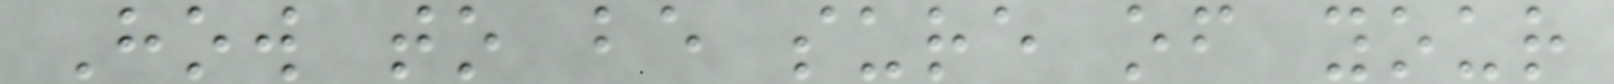How to be sure of your
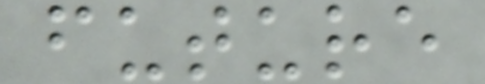future
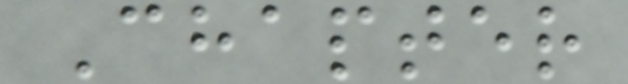Chapter
